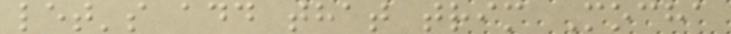let's add that trim Mocha
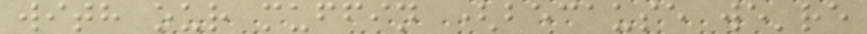with our muffin (because we're
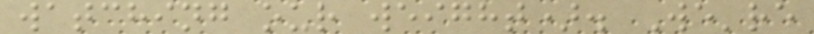watching our weight). We're
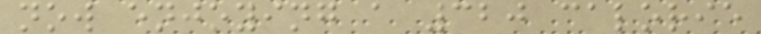now enjoying a 320 calorie
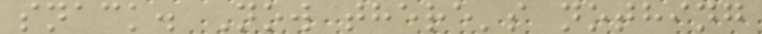snack. Now there's nothing
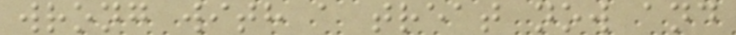wrong with a treat now and
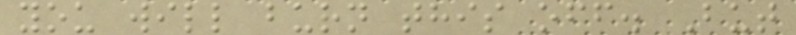you will burn this off. But
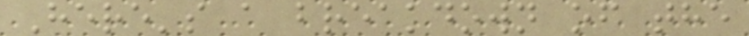Here's a breakdown of the
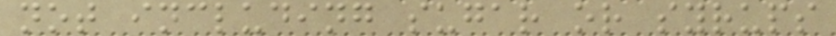not including sugar or syrups
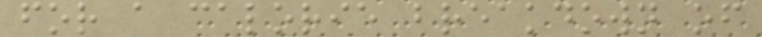for a calorie breakdown of
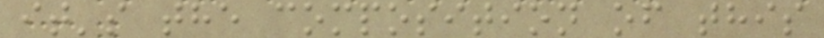it's the composition of this
